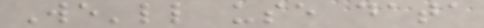We'll use data
